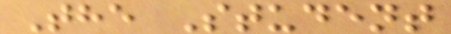The Student
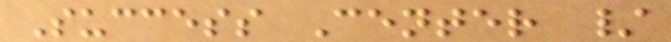Success Center /
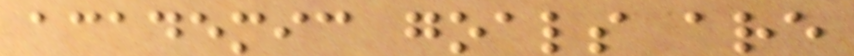academic goals are
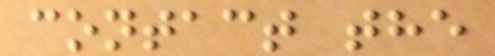contact the
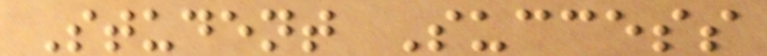Student Success
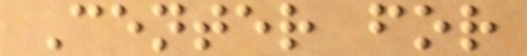Center for
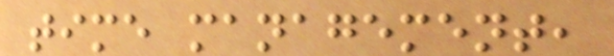time management,
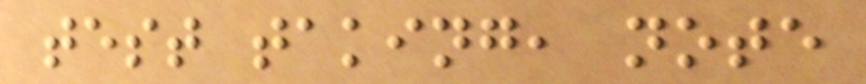test taking, note
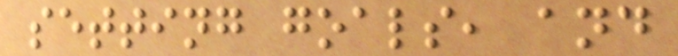setting goals, and
